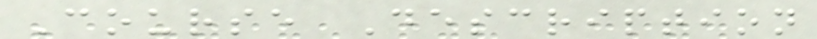Course Description
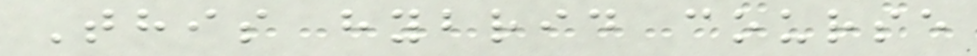This hybrid course
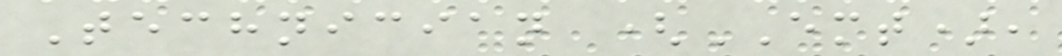Technician (EMT),
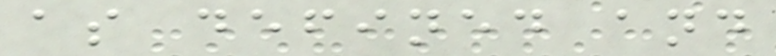as defined and
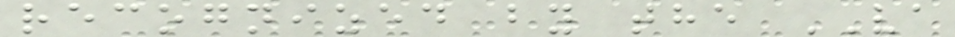recognized by the VA
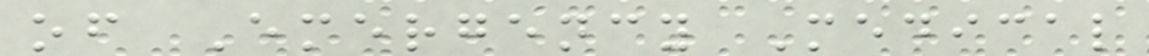of Emergency Medical
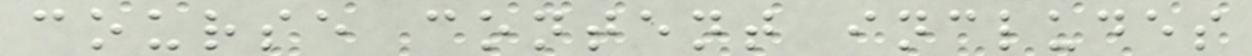course content includes
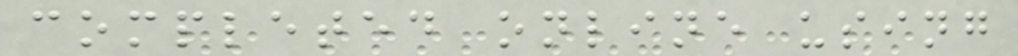completed online using
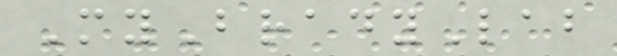MyBradyLab
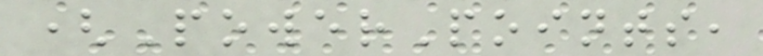(PowerPoints,
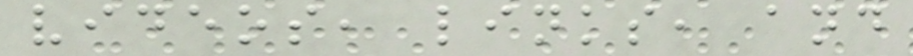videos, links, and
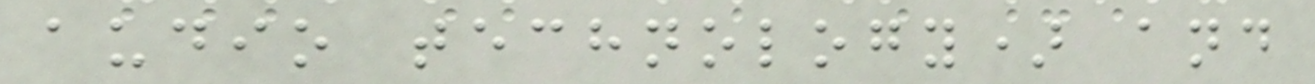audio technology) and
